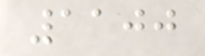1100
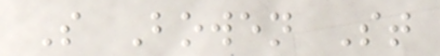S Bowen St
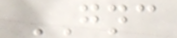GNC
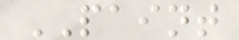PAINT
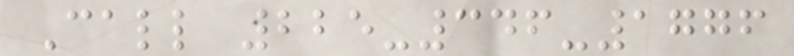Call 225-346-1776
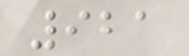921
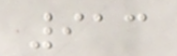913
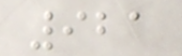921
